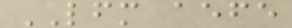LFM aefe
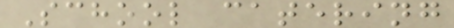School catering
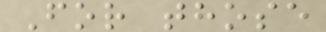For those
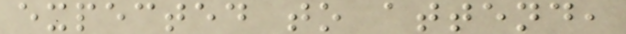expected to attend,
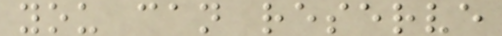you can reserve
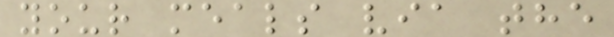your meals via the
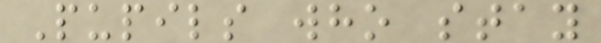Pupils who stay
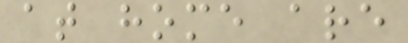at home are
